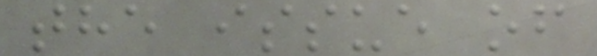the issue of
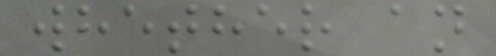whether an
